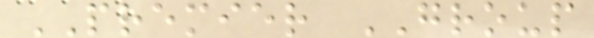PREMIER GROUP
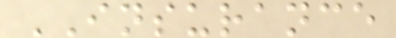INSURANCE
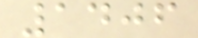1406
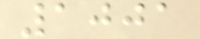1001
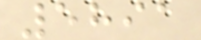5891
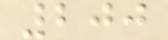200
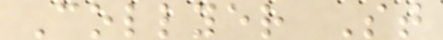Collyer St
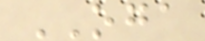OGA
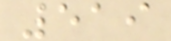519
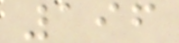196
